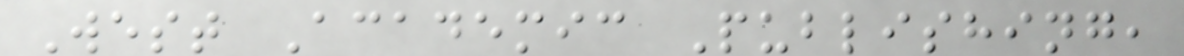West Academic Publishing,
